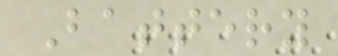Battery
